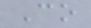Co
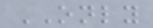ONLY
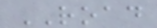ROAD
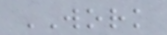WORK
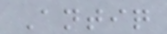Antiq
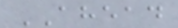AHEAD
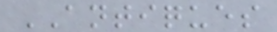ANTIQUES
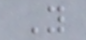Y
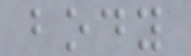body
